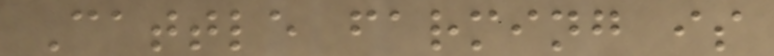Cattle farming is
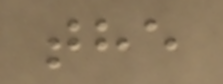the
